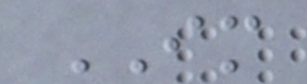IM
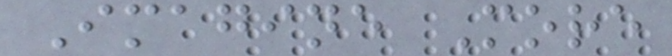Imagine More
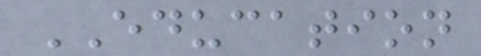EDUCATION
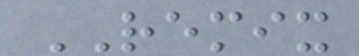REMIX
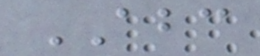ABC
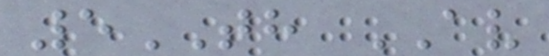5TH AV
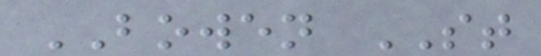BOWEN ST
